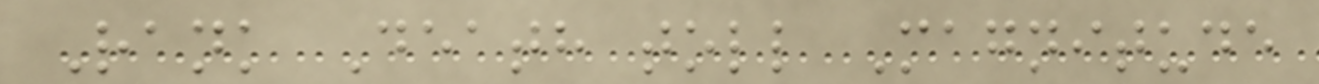Rank Death toll Magnitude
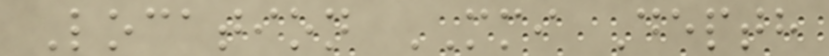Location MMI Depth
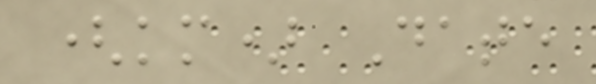(km) Date
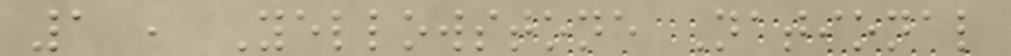1 , Yellowstone National
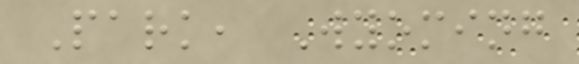Park, Wyoming
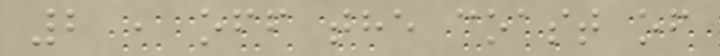2 , off the coast of
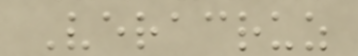Veracruz
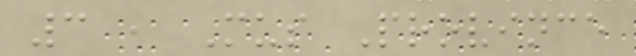3 , Mus Province
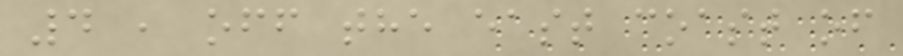4 , off the east coast of
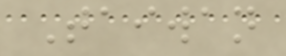Taiwan
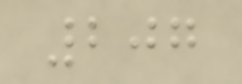207
